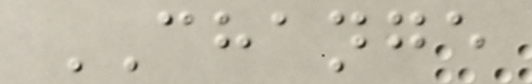CHANGE
